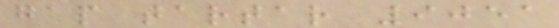gap tartar 9051
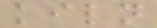kiln
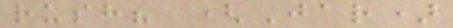rush? (Jar)
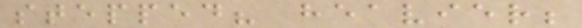stepped? heavier;
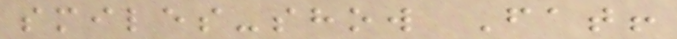smiles-show Fat!
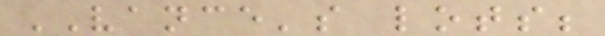VANCE's lots;
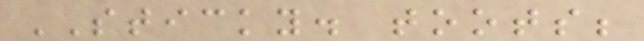STICKY. toots;
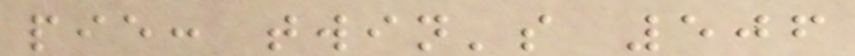pie: twin's 506
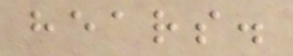hears.
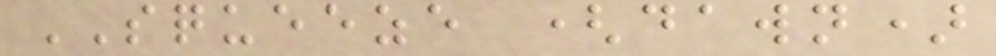SQUEEZE (dawn)
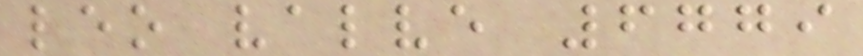leo valve 6779
